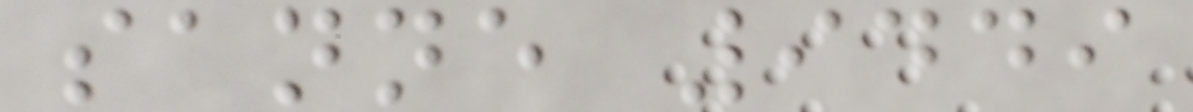sanne 9449
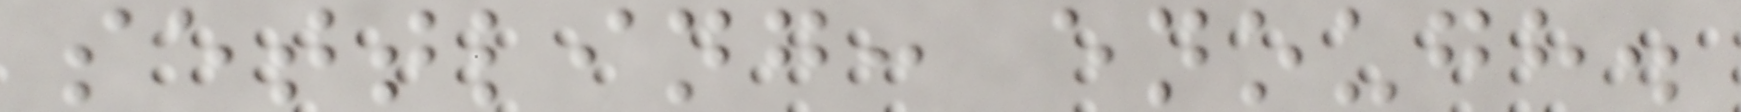settling: enough.
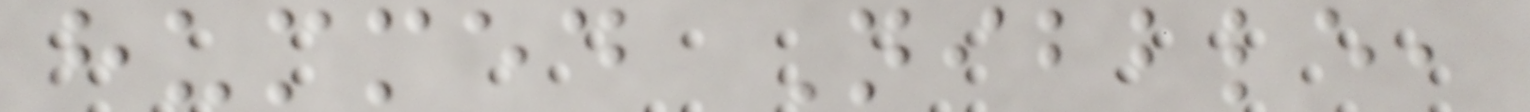hummed Nibble,
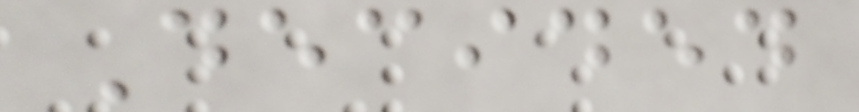Decided
